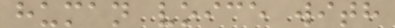human voice with
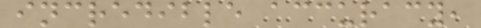incredible accuracy,
